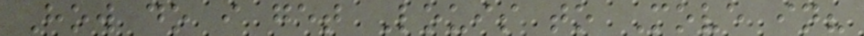How do i get Louis to Move in?
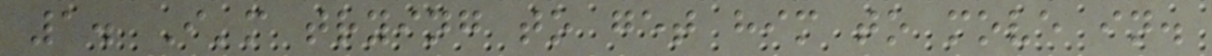1. I'm trying to get him to move in.
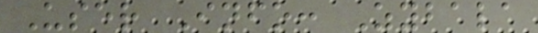User Info: Zybala
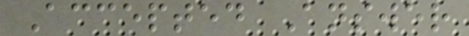Accepted Answer
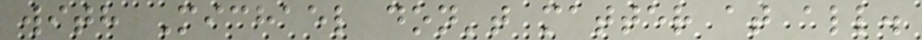with Michael don't matter at all.
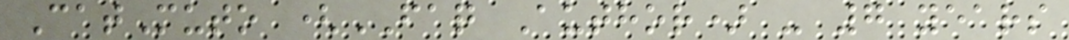CatMuto (FAQ Author) - 7 years
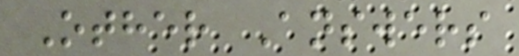Other Answers
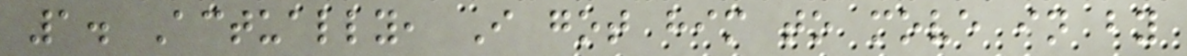1. Actually, I got him to move in by
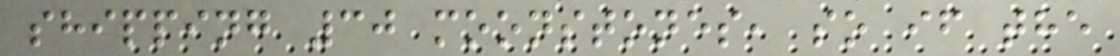shipping 30 moonstones, so if the
